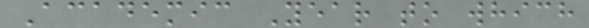Academic Year to which
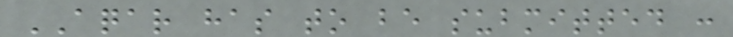AQAR has to be submitted :
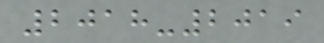2018-2019
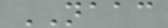NAAC
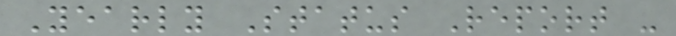Yearly Status Report -
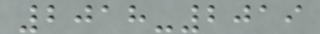2018-2019
